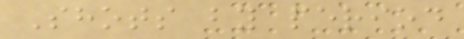Shots by period
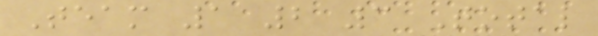Team 1 2 3 Total
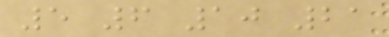5 6 10 21
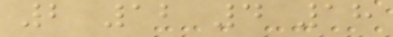2 12 4 18
